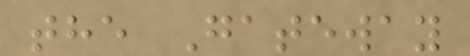the Gateway
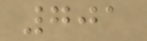701
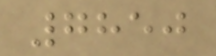7850
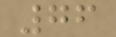76
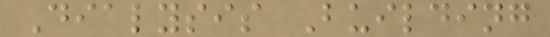Dialysis Building
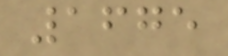1675
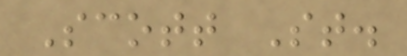Scott St.
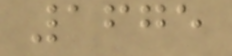1675
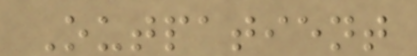Outpatient
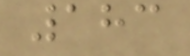183
